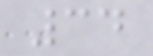34
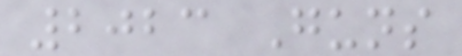2023 Guns
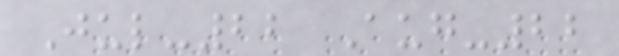Jul-22 Aug-22
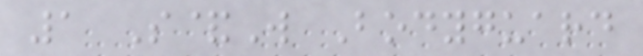1 S&W Bodyguard
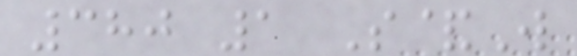380 1 S&W
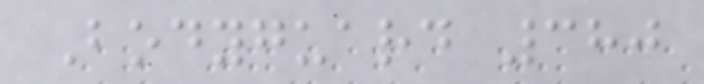Bodyguard 380
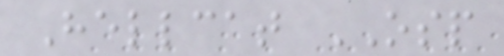Hellcat OSP
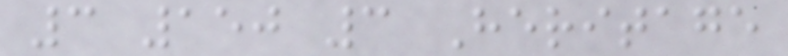3 150 3 Heritage
